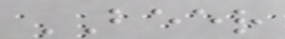BEER
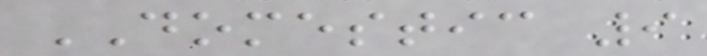DOMESTIC 9
